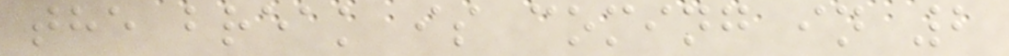the break is coming in 2
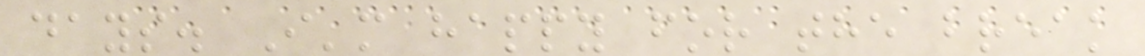days. I'm happy for the break
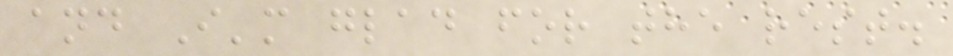and I'm glad for the rest.
